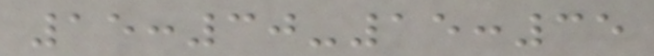15:30-15:35
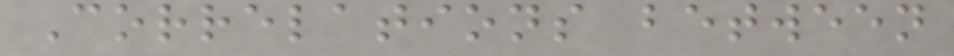Correlations between
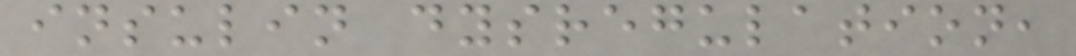insulin dysregulation,
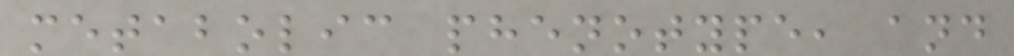metabolic phenotype, and
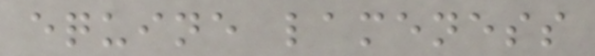equine lameness
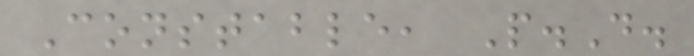Constable, P.D.
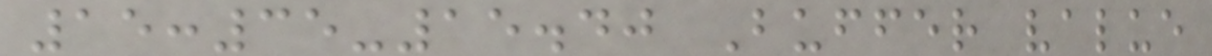15:35-15.40 Buffer value
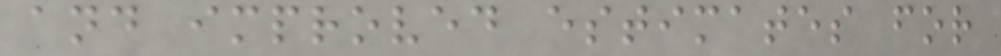and improved estimates for
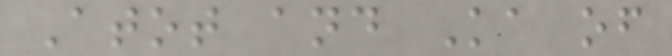Atot and Ka of
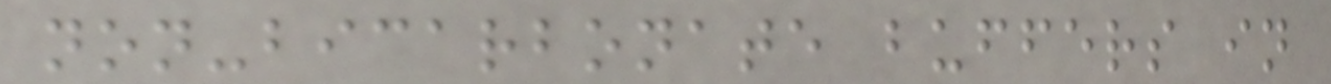non-bicarbonate buffers in
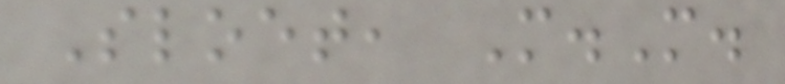Sloet, M.M.
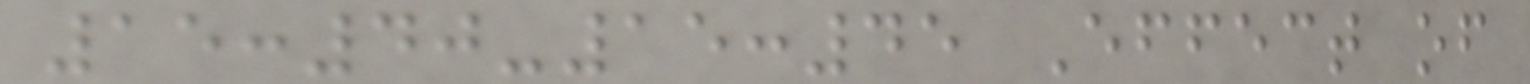15:40-15:45 Effect of
